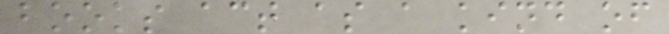books act as a kind of
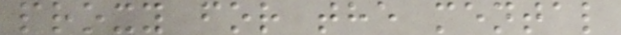proxy for the mental
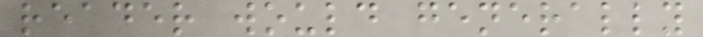reader would generally
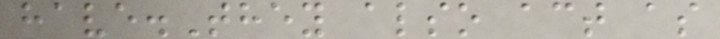have.They also act as
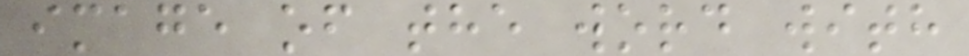image of the word with
